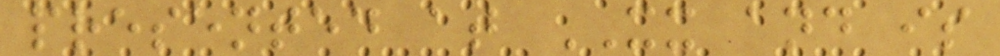presented at XX and is
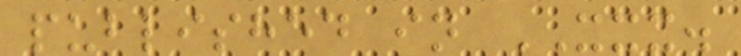published in XXX.
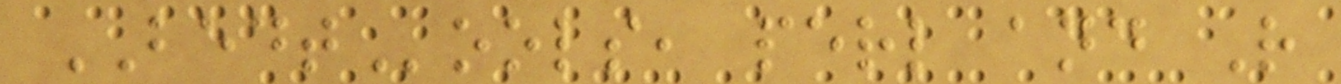BEDTools, perl and R
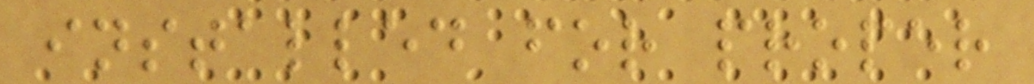installed for proper
